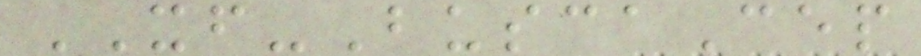XF-BuscaCep
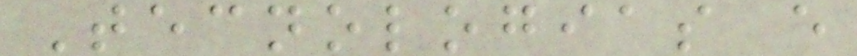Tecnologias e
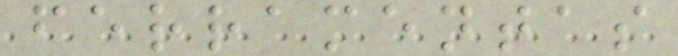ferramentas
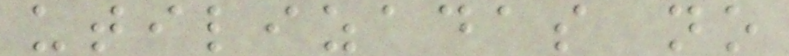utilizadas no
